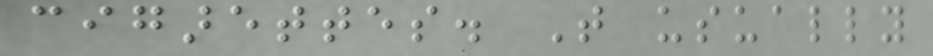cigarettes. That usually
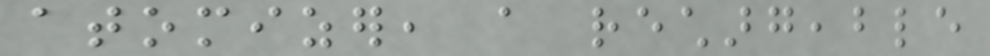atomizer, a rechargeable
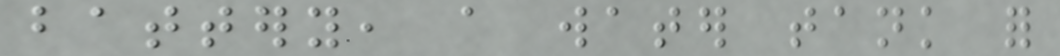battery, a water tank for
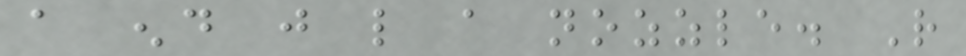a end just like a nozzle. Rather
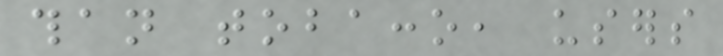than tobacco, users
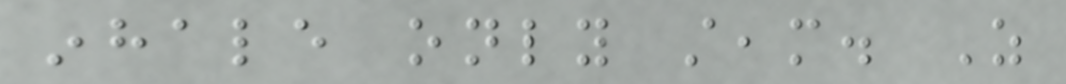inhale only steam. As
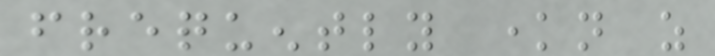frequently known as
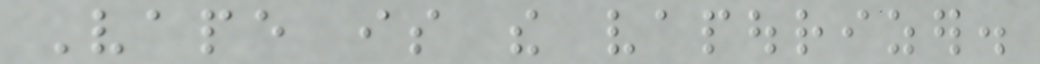Vape is the vapourizer.
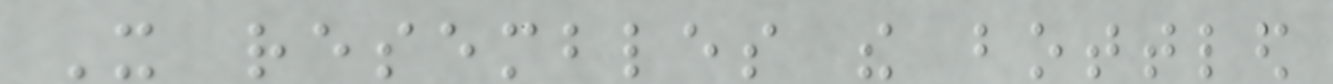It resembles the bottled
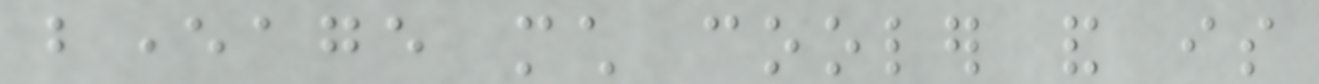beverage much cooler and is
